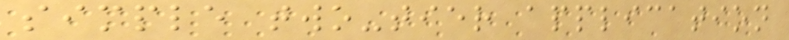simple two-tier application
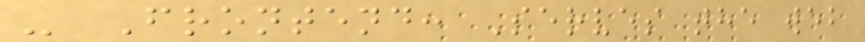- Frontend: Serves the web
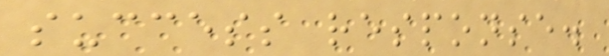success response.
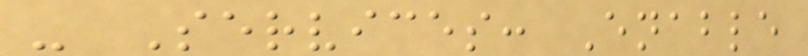- Services: Enable
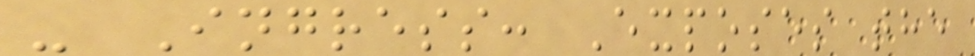- Ingress: Exposes the
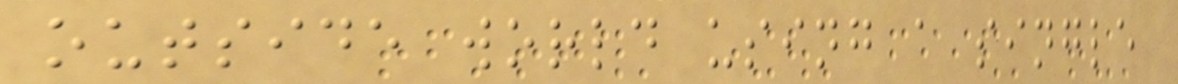outside world using a single
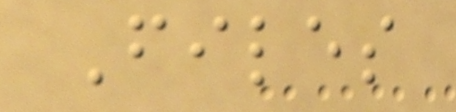Files
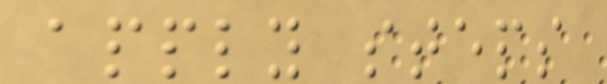apply steps
